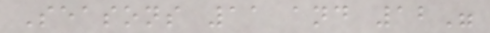Seasons 11 and 12"
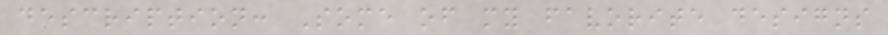description: Some of my favorite designs
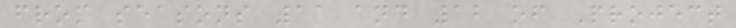from seasons 11 and 12 of Project
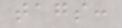tags:
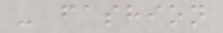- fashion
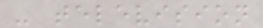- television
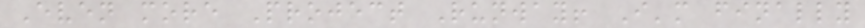Even more Project Runway! I'm finally
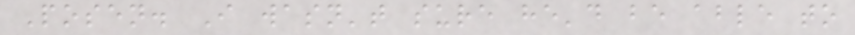Posen. I wasn't sure he'd be able to
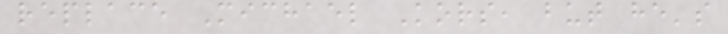replace Michael Kors, but he's
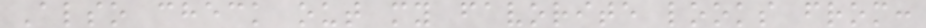Also check out my favorite looks from:
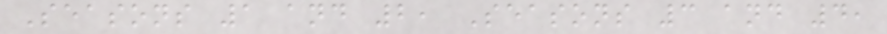Seasons 1 and 2, Seasons 3 and 4,
